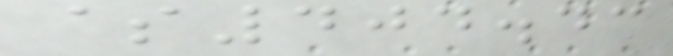$404.43
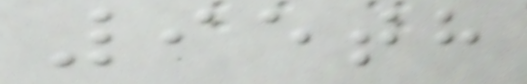95th
